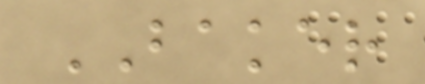BAKER
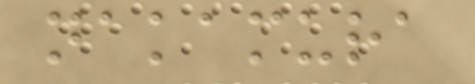nakamura
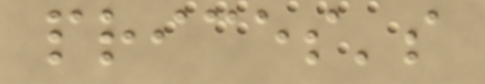prices's
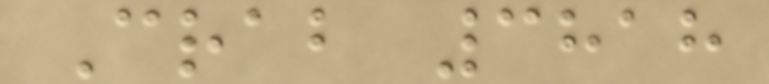Crab 3818
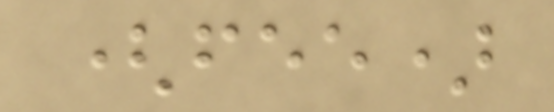(fee)
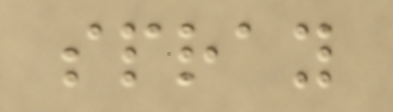spray
